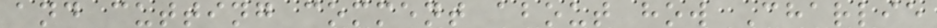and cutting comment about how Charlie
